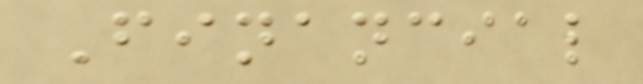Financial
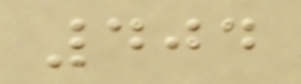404
